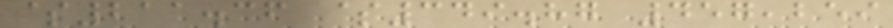$211.36 $349.87 457,259
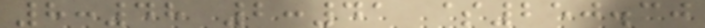8:48 2:41 $250.30
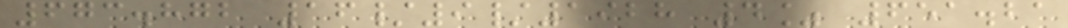673.872 16/9/1928 4% 651.21
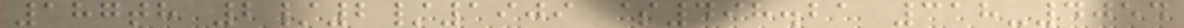187th 2/2/1909 $498.21 318-4054
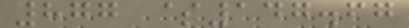877 $147.67
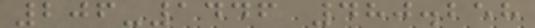206-1446 480.258
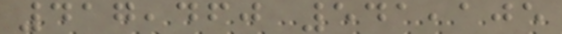417,460 541,105
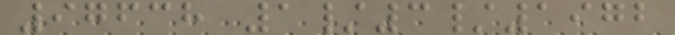97638 1/3/1972
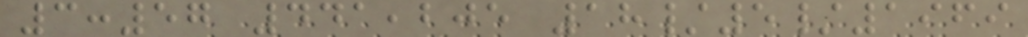3:57 441,205 18/5/1969
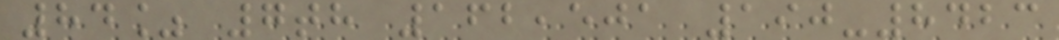84% 7th 162,501 190-8423
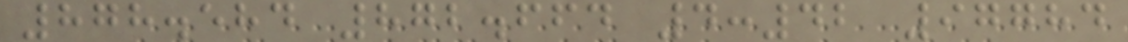878.584 872.664 4:42 97784
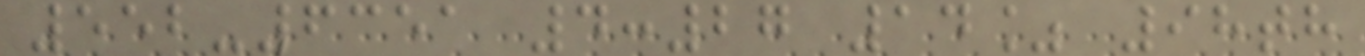552-6351 4:27 14% 98th
